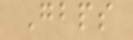Gbps
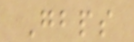Gbps
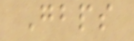Gbps
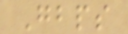Gbps
